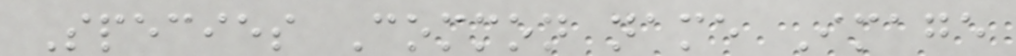Species Common name Image
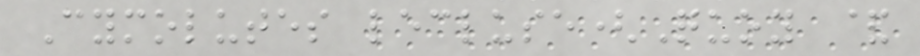Cymolutes lecluse(Quoy &
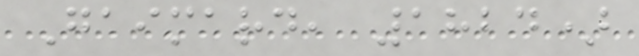Gaimard, 1824)
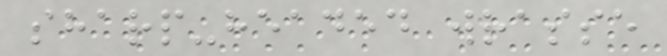sharp-headed wrasse
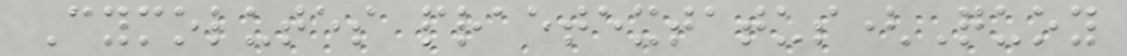Cymolutes praetextatus(Quoy
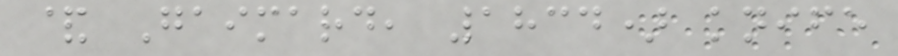& Gaimard, 1834) knife
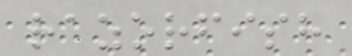razorfish
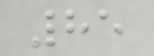85
